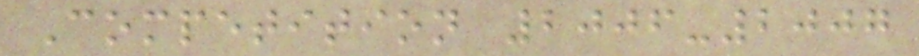Competition 2006-2007
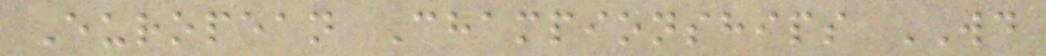European Championships WD
